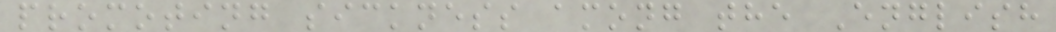promoting sickness among the English
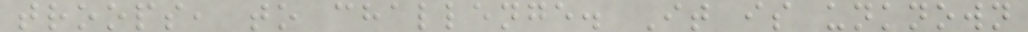troops, to challenge. It is unknown
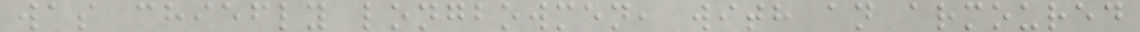was chiefly longbowmen, with an armoured
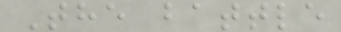The battle
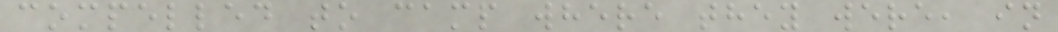compelled to camp where they were, in
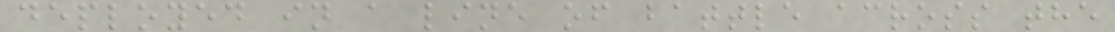deployed in a line of battle across the
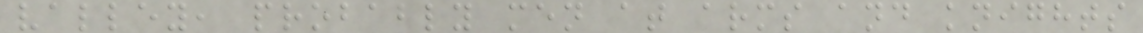valley, probably men at arms and knights
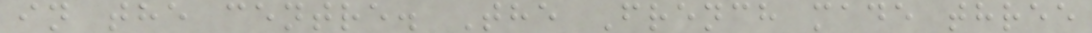in the centre. The French made three
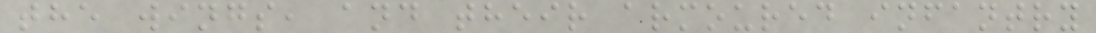the wings, and their armoured infantry
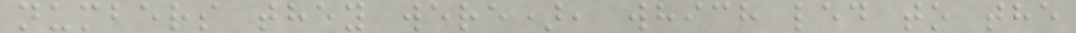numbers they were), which led to the
